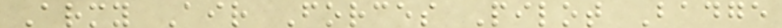Army Air Forces Pilot Badge
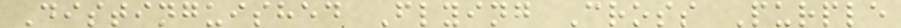Distinguished Flying Cross Purple
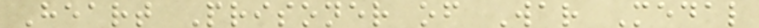Heart Prisoner of War Medal
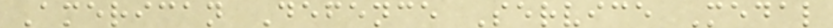American Defence Service Medal
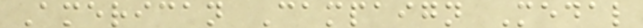American Campaign Medal
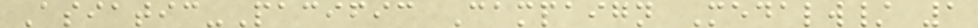Asiatic-Pacific Campaign Medalw/ 1
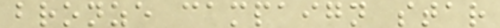bronze campaign star
